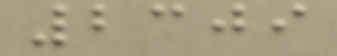2309
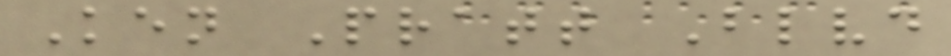Ken Pratt Blvd
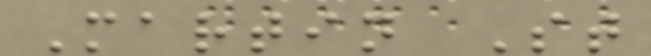Martin St
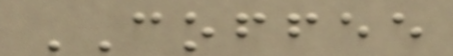COFFEE
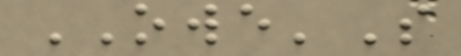OWE'S
